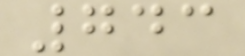743
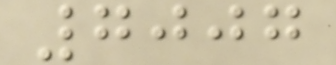7007
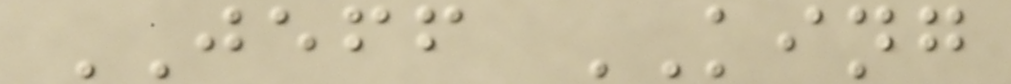JEFF KING
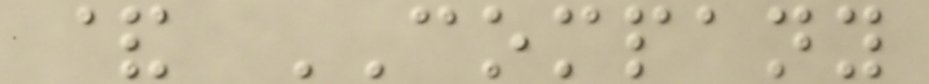& COMPANY
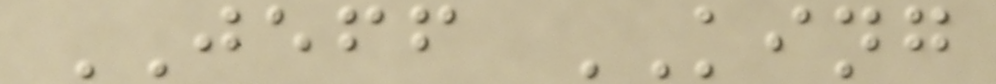JEFF KING
